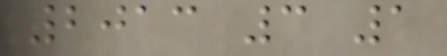2013 3 1
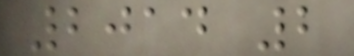2014 2
